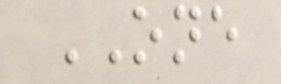ONE
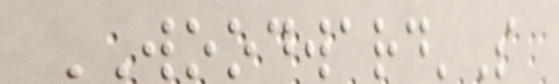WOODWARD'S
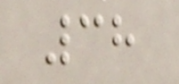38
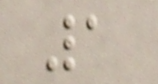1
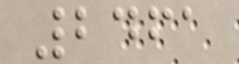2461
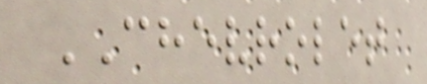CHEVROLET
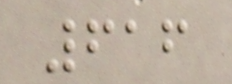616
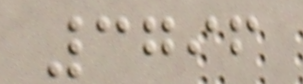3796
